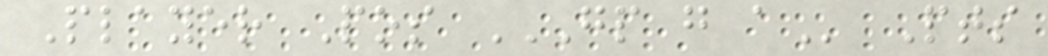Player Pos GP G A Pts
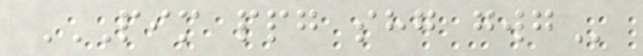PIM PPG SHG GWG
